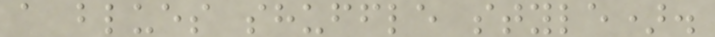a blues shuffle style).
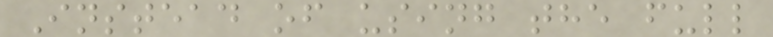Instead of using the full
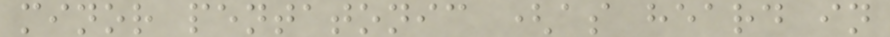minor pentatonic (as heard in
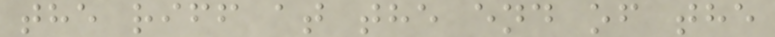the riff at the end of the
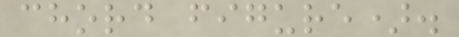chord figure).
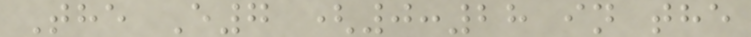The E7 (0:28 in the
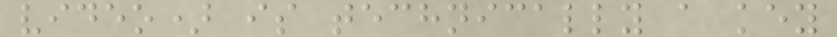video) is technically a key
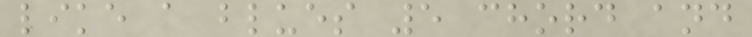like a blues 5 chord and
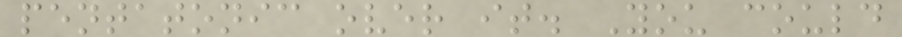pentatonic over it. You could
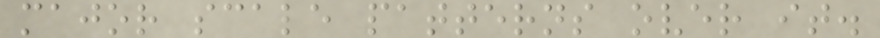major scale patterns over it.
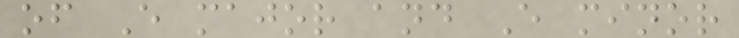of E major and E minor
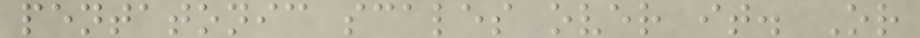pentatonic scales over it. Or
